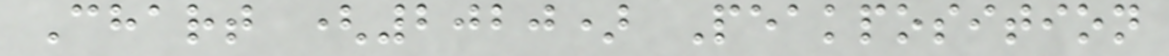Chart (2020) Peakposition
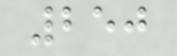250
